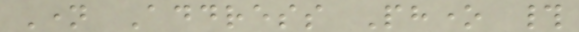Name Address Phone #
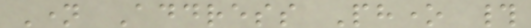Name Address Phone #
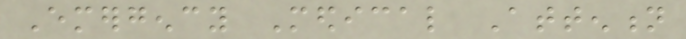Emergency Medical Attention
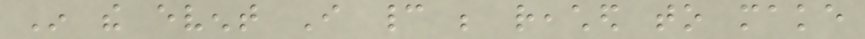In the event I cannot be reached to make
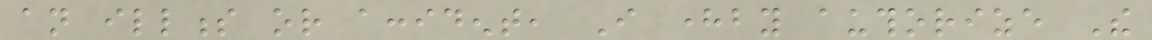an illness or accident, I hereby authorize The
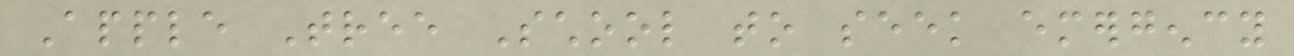Apple Tree School to seek emergency
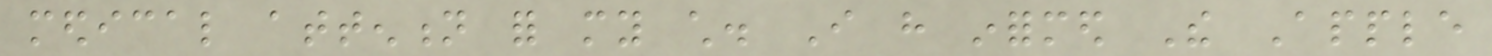medical attention for my child. I have informed The Apple
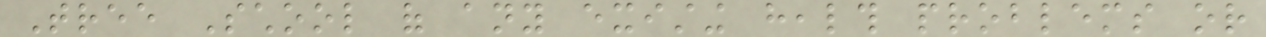Tree School of any existing health problems or
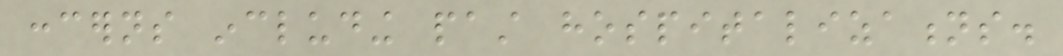concerns including past hospitalizations.
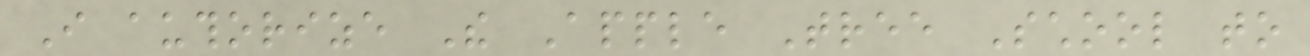I authorize The Apple Tree School to
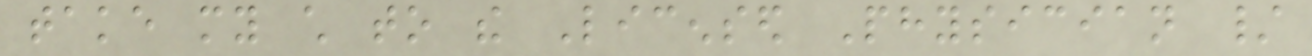take my child to the Licensed Physician /
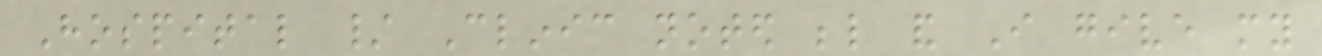Hospital / Clinic noted below and I give my
